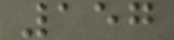157
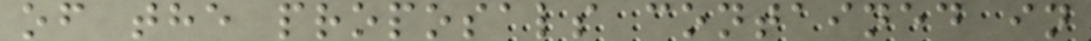of the proposals contained in
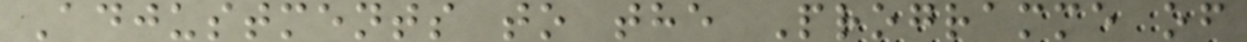Adjustments to the Programme of
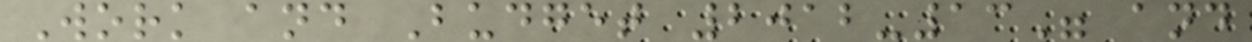Work and Budget 2012-13" and
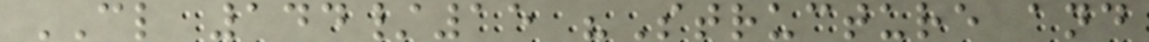CL 144/15 "Structure and
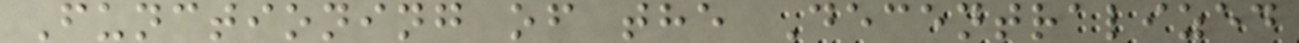Functioning of the Decentralized
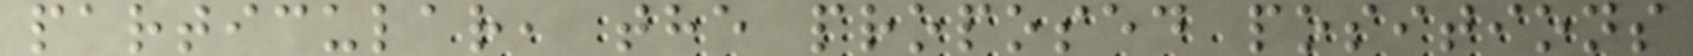particular, the proposed positions
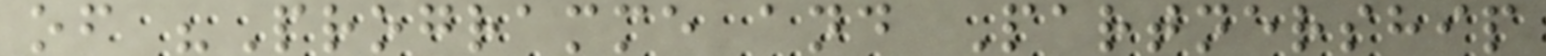of "Programme and Partnership
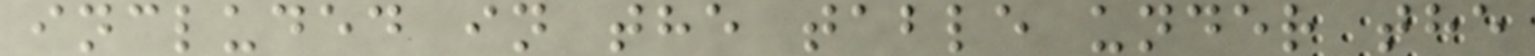included in the table under the
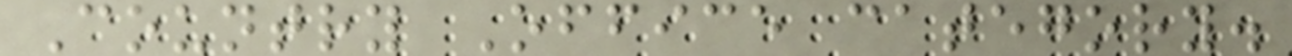Country Office category.
